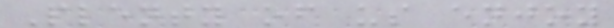Plenty of us enjoy
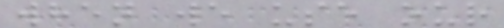when we use our
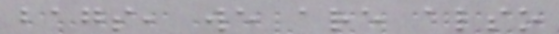bags, we are also
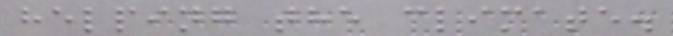helping the climate.
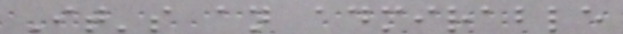It's an admirable
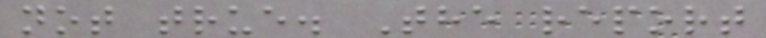not true. The report
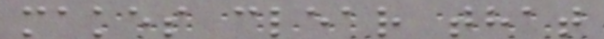makes clear that
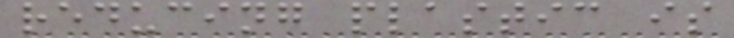reducing plastic is
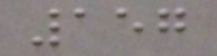157
